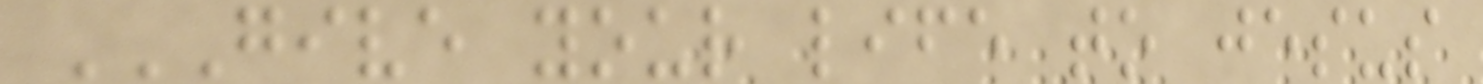GIVE YOUR LIFE TO JESUS
